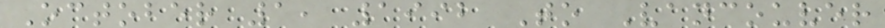October 1, 1992 To Vancouver
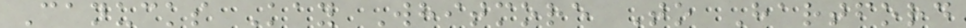Canucks Kay Whitmore To Hartford
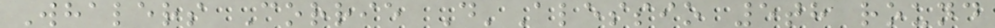Whalers Corrie D'Alessio 5th round
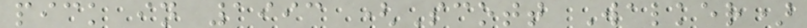pick in 1993 (Scott Walker)
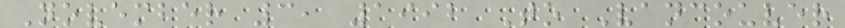November 3, 1992 To Vancouver
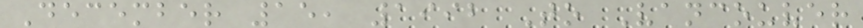December 15, 1992 To Vancouver
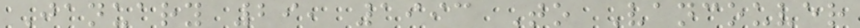January 29, 1993 To Vancouver
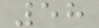58
